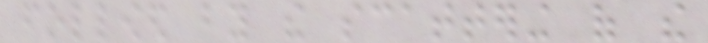followed by the scattering of the
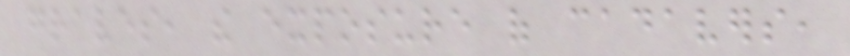graves, the exposure of cadavers,
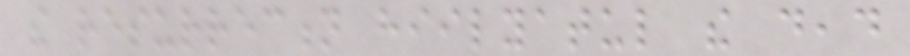the resurrection hiilyatul the dead
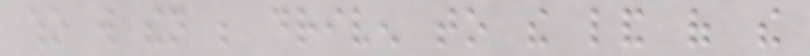who will then be driven to the land of the
